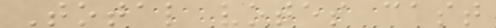Total votes cast
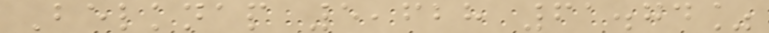Belknap 5,628 61.74%
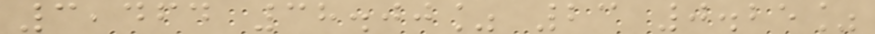3,464 38.00% 23 0.25%
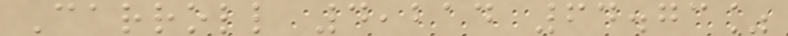Carroll 4,214 64.73%
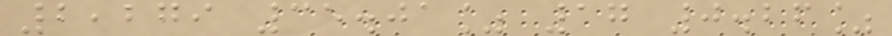2,279 35.01% 17 0.26%
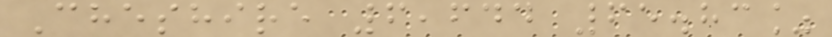Cheshire 6,644 65.83%
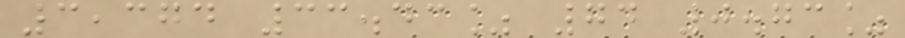3,374 33.43% 74 0.73%
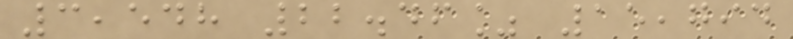3,548 22.46% 15,794
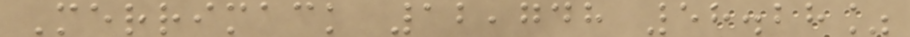Merrimack 12,748 58.28%
